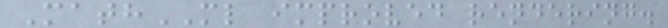MathML improved rendering.
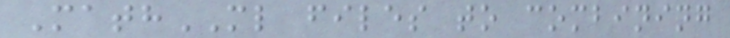MathML files to combining
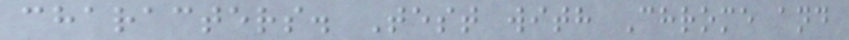characters. Test with Chrome and
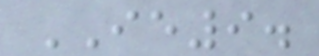IE9.
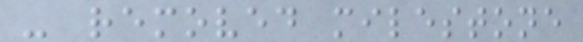- removed milestone
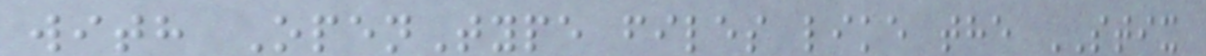with OpenType files like the STIX
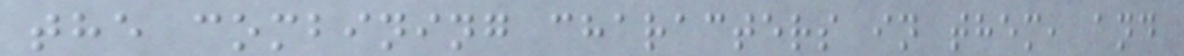the combining characters in them, and
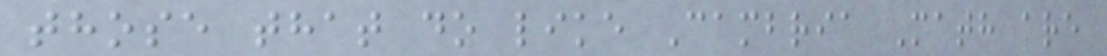those that do like Cambria Math are
